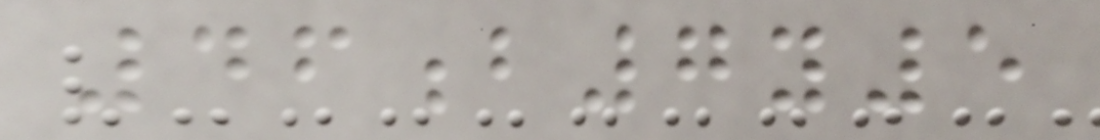46b7y5
